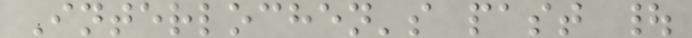Interlochen's past |
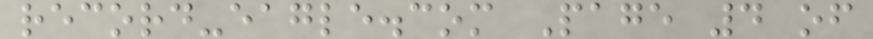record-eagle.com Page 4 of
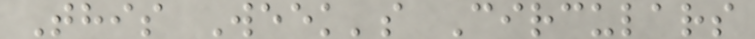This Week's Circulars
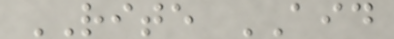RITE AID
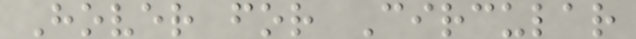Hover for Circular
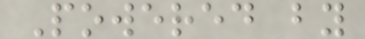Powered by
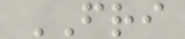FRI
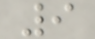9
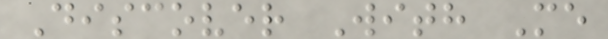Discover With Me
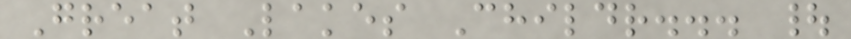Great Lakes Childr... |
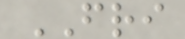FRI
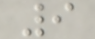9
